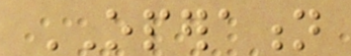OPERATION
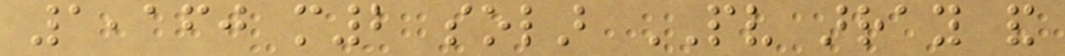1,160 m2 solar PV array and
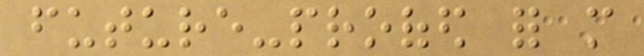future-proofed for more
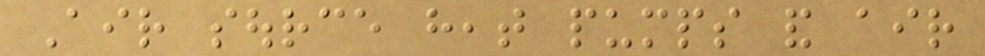Air source heat pumps and air
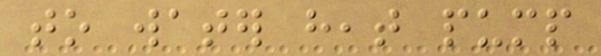to water heat pump
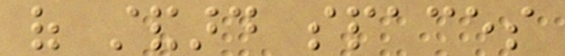of standard spaces
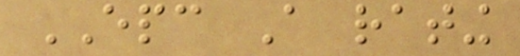EPC A rating
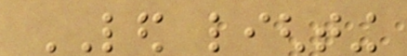LED lighting
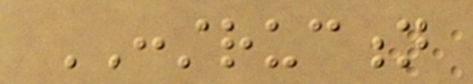CONSTRUCTION
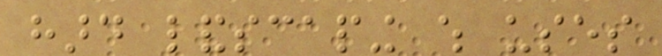hard landscaping which uses
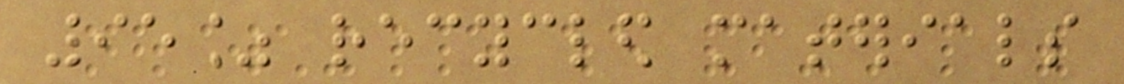95% recycled materials
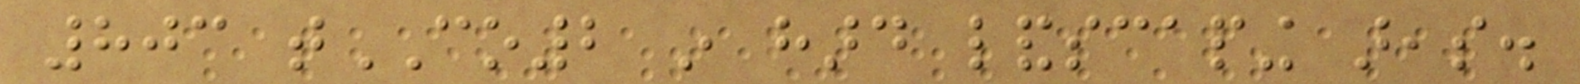803 tCO2 in hard landscaping areas.
